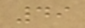49
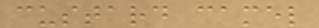custard camel
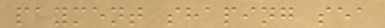payment shaping sea
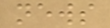news
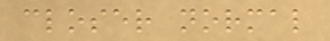closer normal
